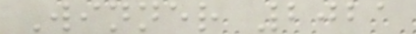Winner 2021
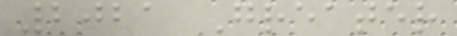2021 Greater
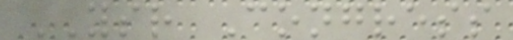YSR Congress
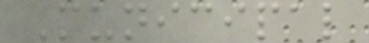Municipal
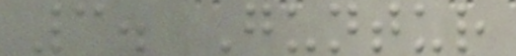3. Guntur
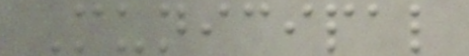Municipal
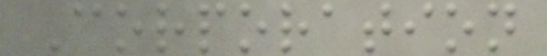Corporation
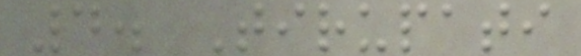4. Tirupati
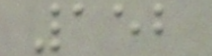152
